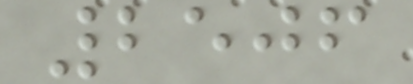2506
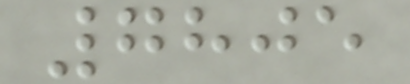7805
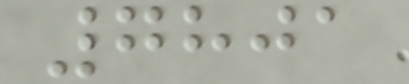7801
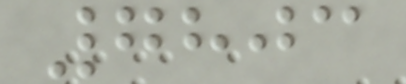7803
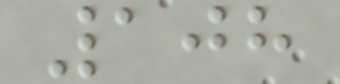108
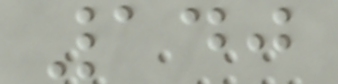140
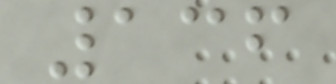136
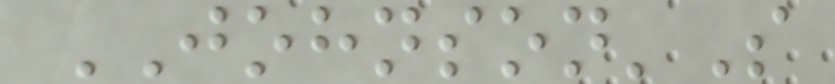JOHNSON'S
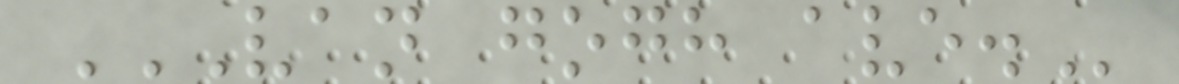VAN GOGH AVE.
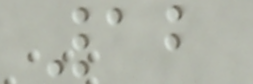12
